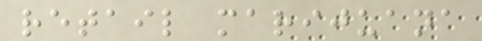retail marijuana
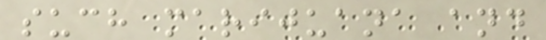such marijuana and
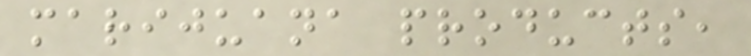marijuana products,
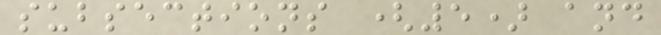subsections (5) and
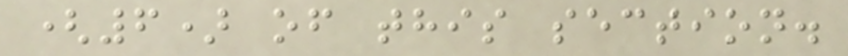(6) of this section.
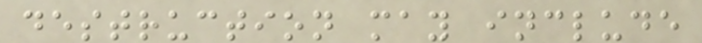destruction may include
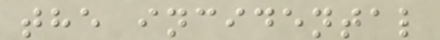the incidental
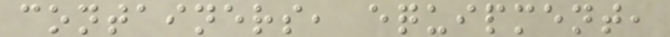containers, equipment,
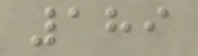189
